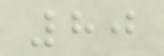80
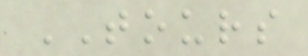TOURS
